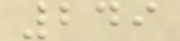249
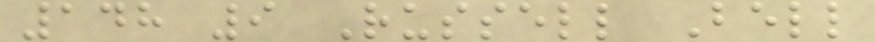148 9 Russell Bell
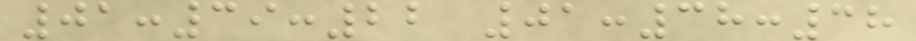01:39:22 01:38:38
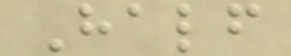Half
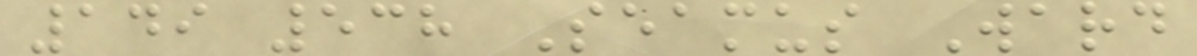149 538 Seamus Ward
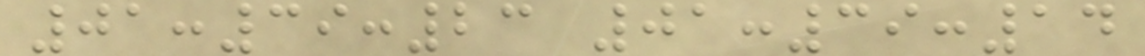01:39:23 01:39:14
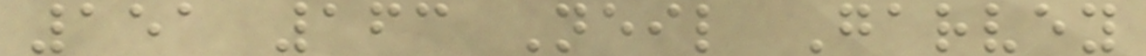151 163 Neil Garvey
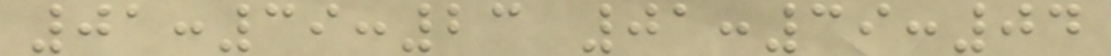01:39:23 01:39:04
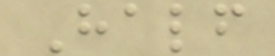Half
